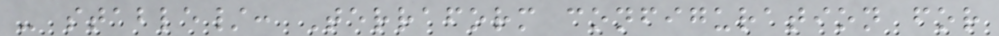- stable/: Terraform configuration for
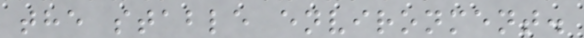the stable environment.
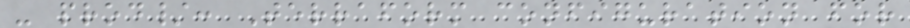- prod/: Terraform configuration for
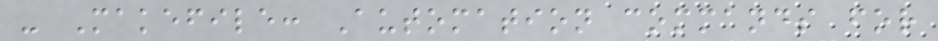- Makefile: Automation commands for
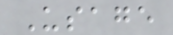Usage
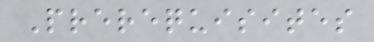Prerequisites
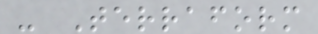- Terraform
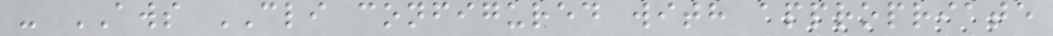- AWS CLI configured with appropriate
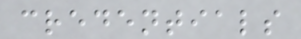credentials
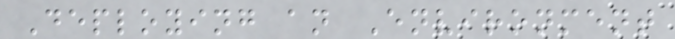Deploying an Environment
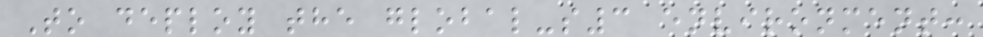To deploy the global-s3 environment:
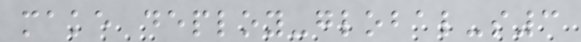make deploy-global-s3
